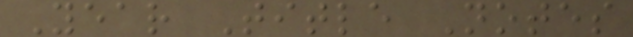Year Title Notes
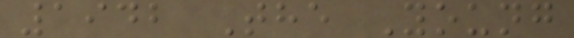1942 The Young
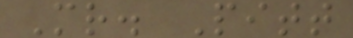Mr. Pitt
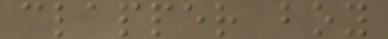clapper boy
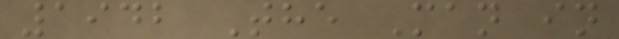1942 The Man in
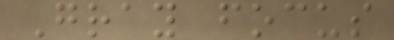Gray focus
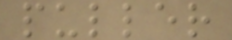puller
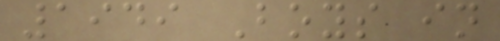1949 Boys in
